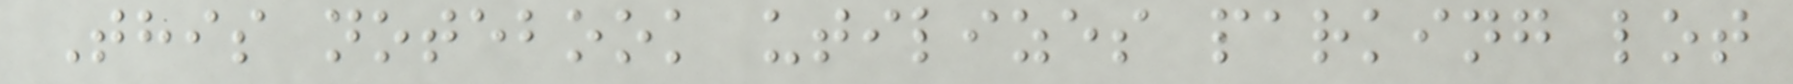This notebook utilizes parking lot
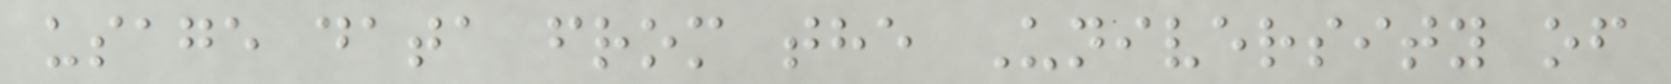usage data from the University of
